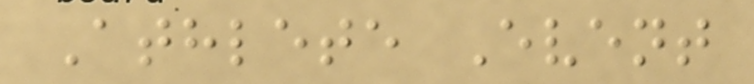Athlete Event
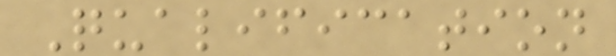Qualification
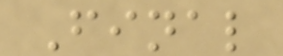Final
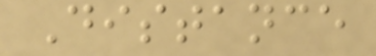Distance
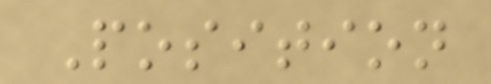Position
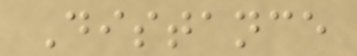Distance
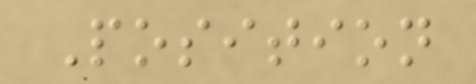Position
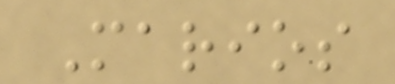Marios
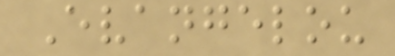Evangelou
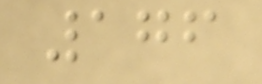176
